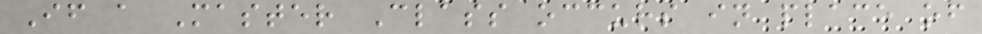If a Master Class occurs in place of
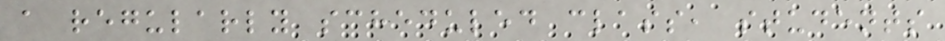a regularly scheduled class, students
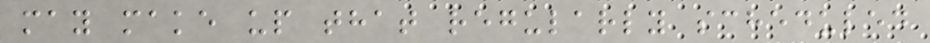may make up that regularly scheduled
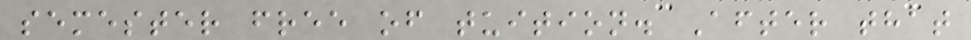semester free of tuition. After that
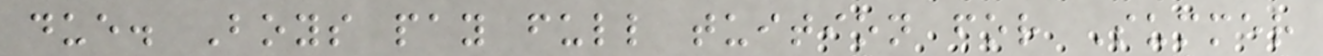due. Boys pay full tuition for Summer
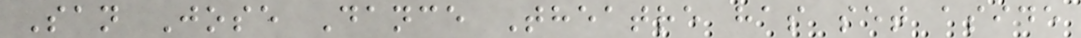San Jose Dance Theatre has set aside
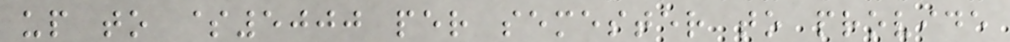up to $5000 per semester to provide
